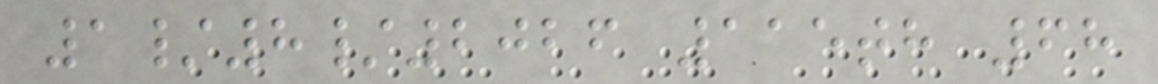1/8/2026 115th 68
